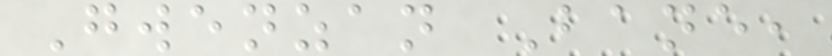Gwenzan Bane,
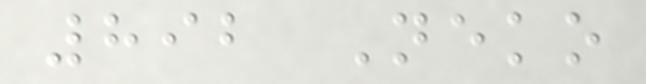892 Neko
